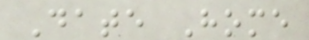Date Home
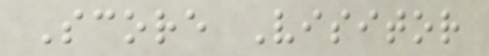Score Visitor
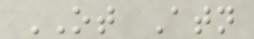OT Atn
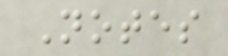Notes
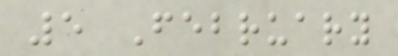5 February
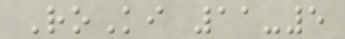RoKi 11-5
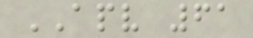APV 61
